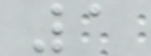1
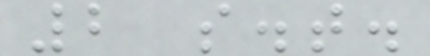2 s.t.
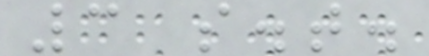3 s.t.
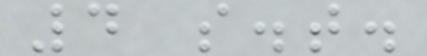4 s.t.
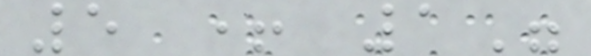5 + 1"
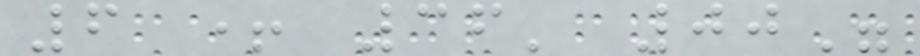6 + 36' 00"
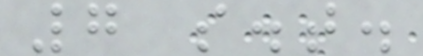7 s.t.
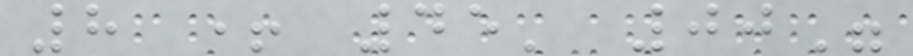8 + 45' 00"
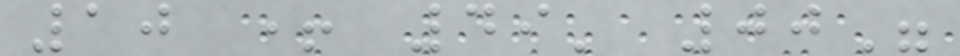10 + 49' 00"
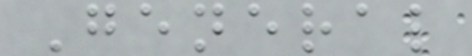General
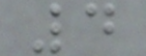4
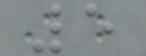5
